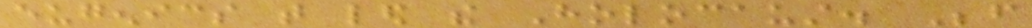eugenics that led the Holocaust. Before
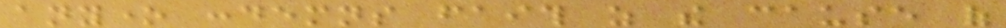anyone condemns faith as the cause of
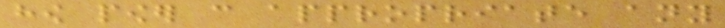how power can appropriate any
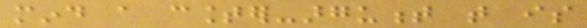mind a counter-argument that is
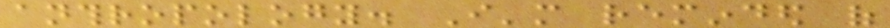anthropology. I'm reminded of
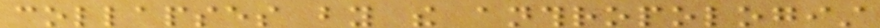collapses by the anthropologist
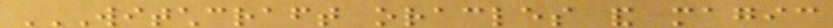WITCHCRAFT ORACLES AND MAGIC
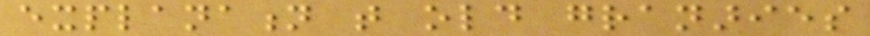explanation that old granaries
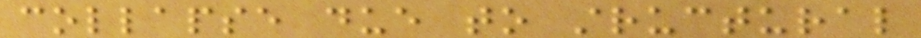collapse due to structural
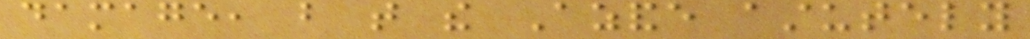damage, but that the Azande astutely
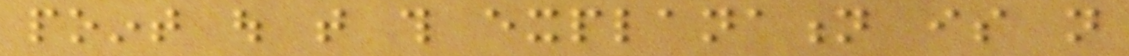point out that this explanation is not
